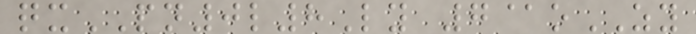qxPN0l8Ly 7@oZY
